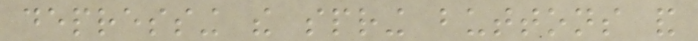depressing the spring buttons and
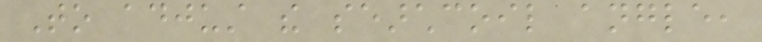To adjust the searchcoil angle,
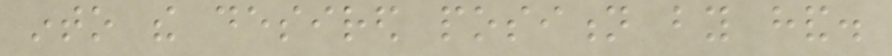into the desired position by hand.
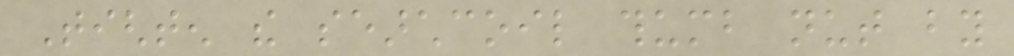Tighten the searchcoil thumb nut by
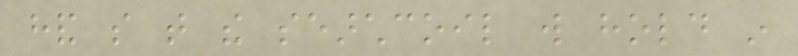hand so that the searchcoil will hold in
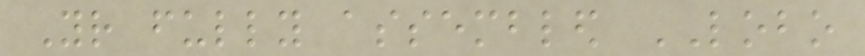Your fully assembled LOBO
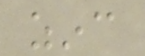zinc
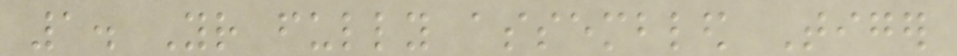1. Your fully assembled Tiger
